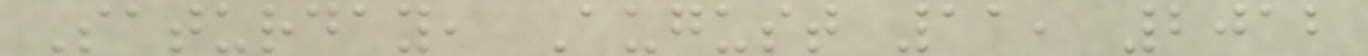Saturday, August 11, 2012
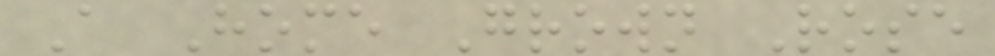A Home Grown Rose
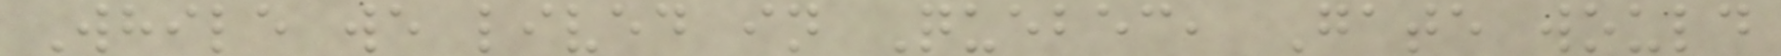While we lived in Quebec, Gate would
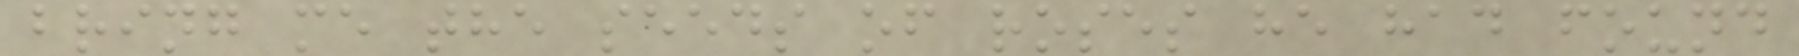bring me the seeds of roses he had found
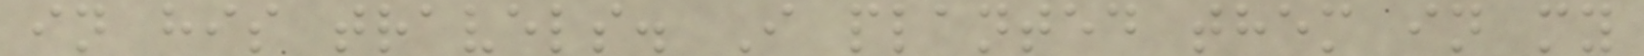in his travels. I planted them in my
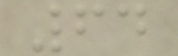64
